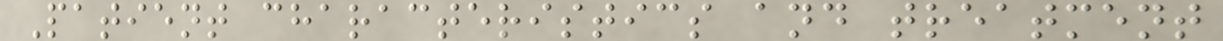Patient characteristics and treatment
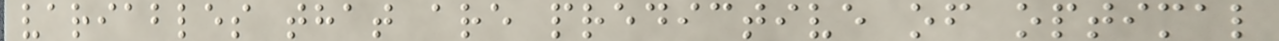variables that are predictive of optimal
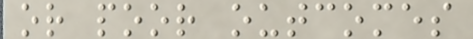or poor outcomes
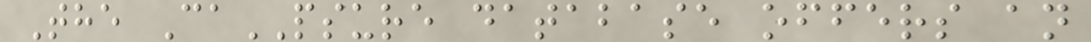The CaPSURE database offers an
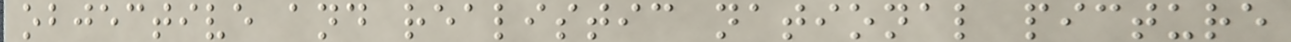objective and realistic national picture
